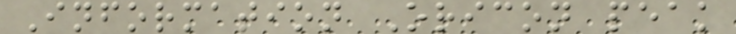Information Oricon peak
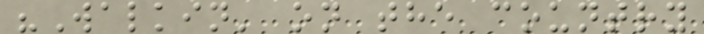"Walkin' on the country
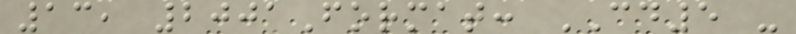13, 2001Format: CD5 -
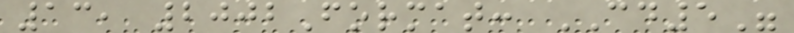13, 2002Format: CD5"
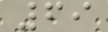69
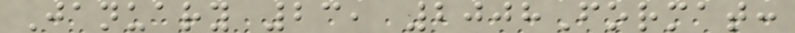January 23, 2008Format:
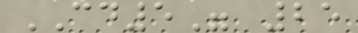CD5" 25
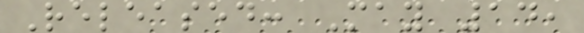Released: May 14,
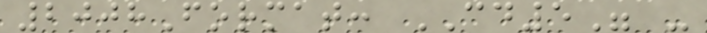2008Format: CD5" -
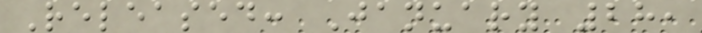Released: January 28,
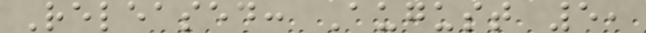Released: August 5,
